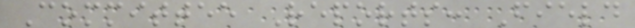Committee Reports: Field
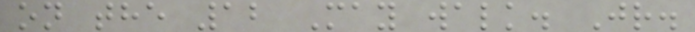on the 12 May walk. Jr.
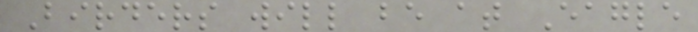Birders will be at Eagle
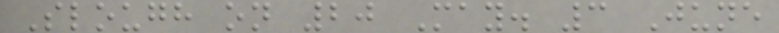Slough on 20 May. 3 June
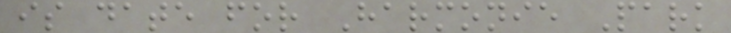is date for Harmonie Park
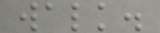walk.
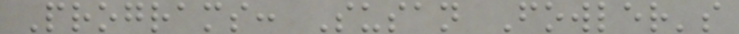Programs: Susan Fowler's
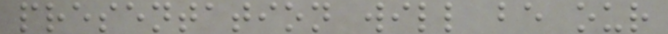presentation will be our
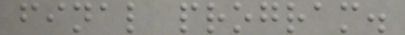final program.
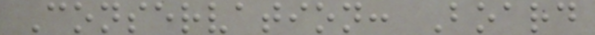Conservation: Board
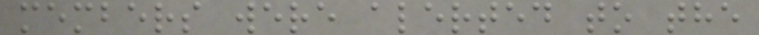members were alerted to the
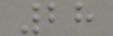28
